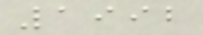1992
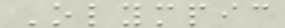Olympic
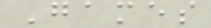Games
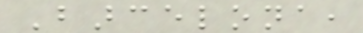Barcelona,
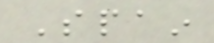Spain
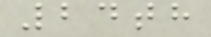24th
